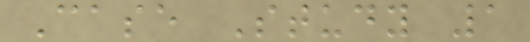Case Study 1
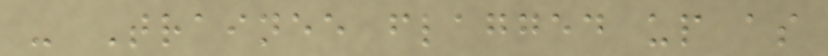- Trainee flagged up as
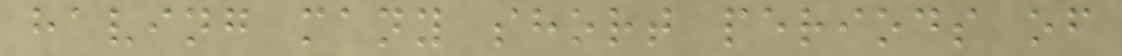having many short periods of
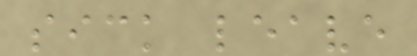sick leave
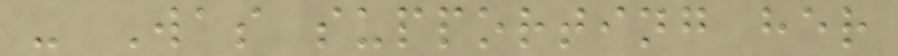- Was supporting her
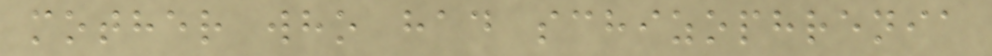mother who had schizophrenia
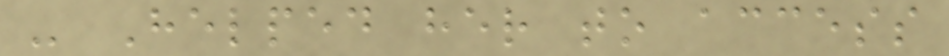- Helped her to access
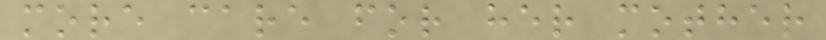more care for her mother
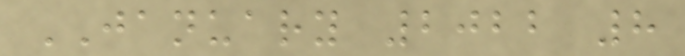JANUARY 2022 8
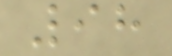98
